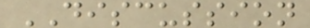DISCUSSION
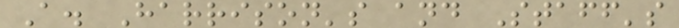A. Harrison's and Staff's
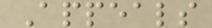Appeals
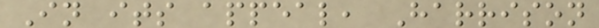In its appeal, Harrison
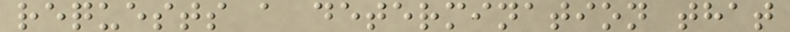requests a determination that
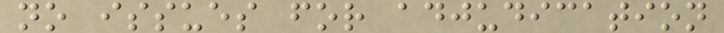no issues for adjudication
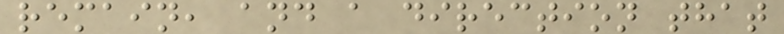remain, and a direction that
